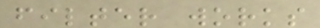filter works
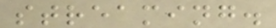streaming.
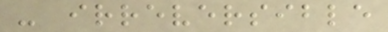- irreversible
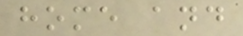home and
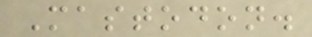Mastodon.
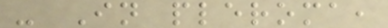- In pleroma,
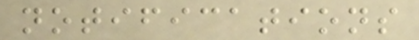notifications
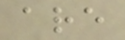are
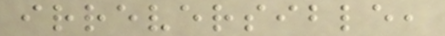irreversible,
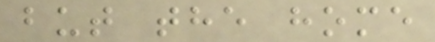but the home
